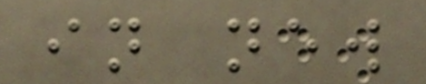in new
